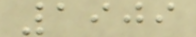1909
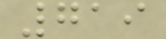719
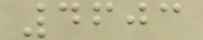4603
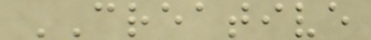CREATIVE
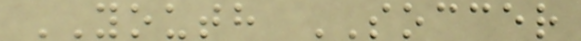YOUTH SOCCER
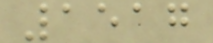1517
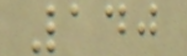140
